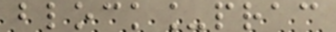block_prac
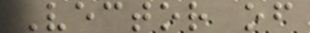Vector of
